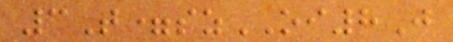3T=szOI8J
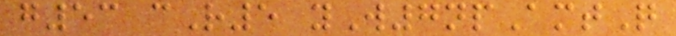g53 cR5 yW7npAmtQ
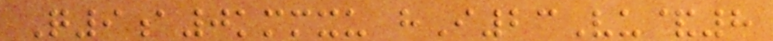Q9a0kmmxu hI23Vu&8
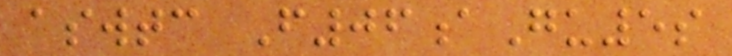aswtc F06aGu5s
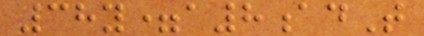38y=a8adT
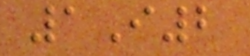1I2
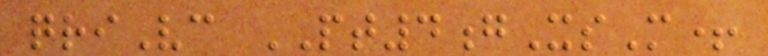qriVc PT4gXsM+
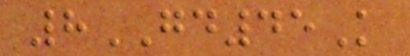8GD45K
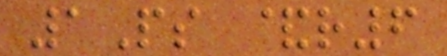1Ps &r6
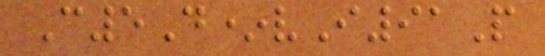C5D*vI91P
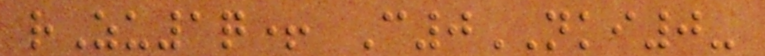rZu1q+ C0NKI0-
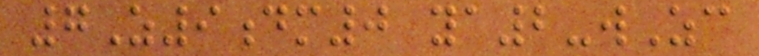7Z9dm0 ya2-wZc
